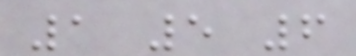1 5 6
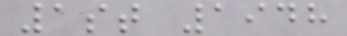1st 1948
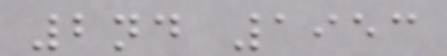2nd 1953
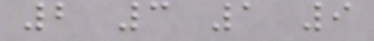2 3 1 9
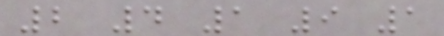2 4 1 9 1
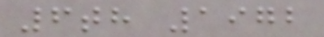6th 1972
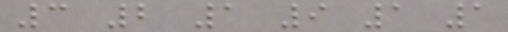3 2 1 9 1 1
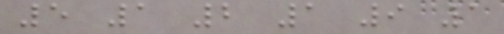5 1 2 1 9 1
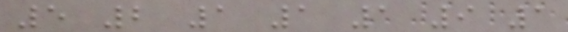5 2 1 1 1 9 1
